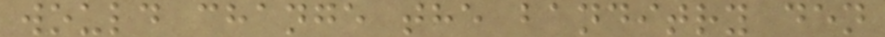would change the banditry den
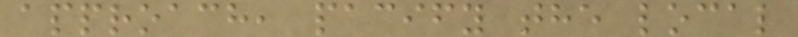approach, pacify the local
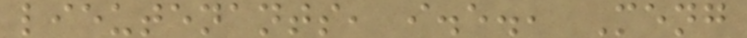lieutenants, i.e., Meng
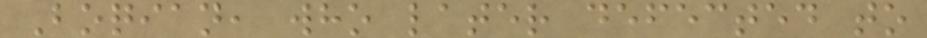Boqian, who later defected to
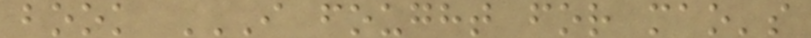book I FOUGHT FOR MAO'S
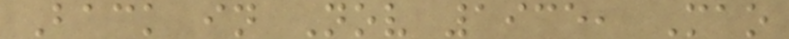Back in Nov 1935, Mao
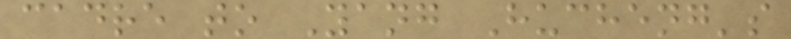cadre to Yang Hucheng's
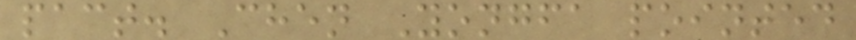pact. Chen Yongfa pointed
